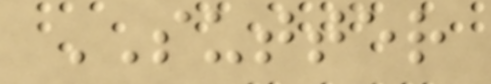SUTTER
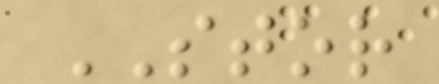STOR
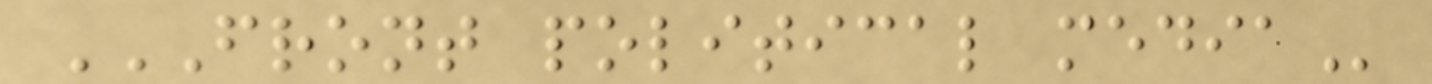FRONT POLITICAL MEDIA
